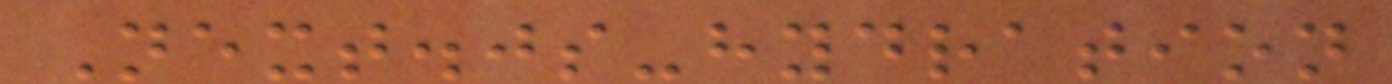Next.js-hydration
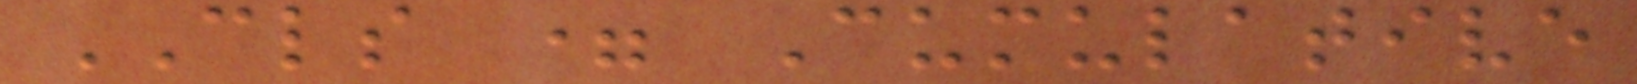CLS = Cumulative
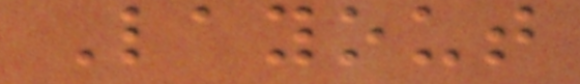Layout
